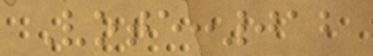Vote:012
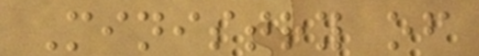Ministry of
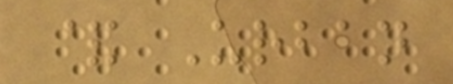& Urban
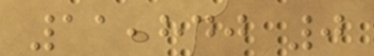11,840 0
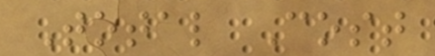Total Cost
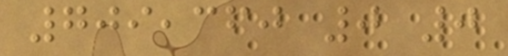709,360 0 0
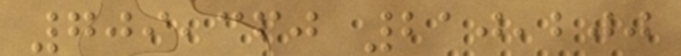709,360 210,200
